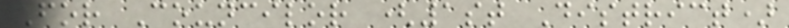For Councilor (1st District)
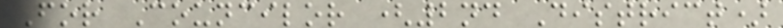For Councilor (2nd District)
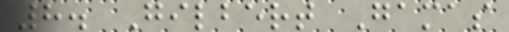8. Gilbert Gamas
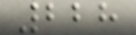228
